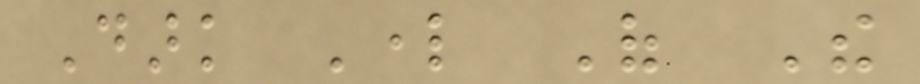Dark Lord Of The
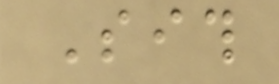Sith
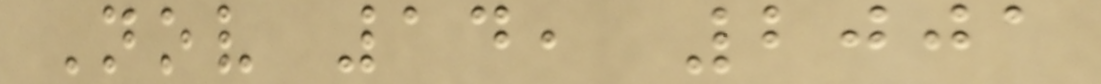Nov 14, 2001
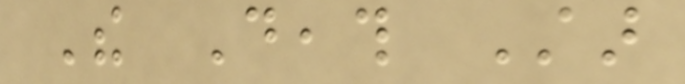The Death Star
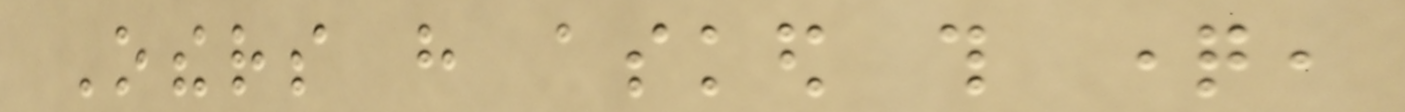Others have asked this question,
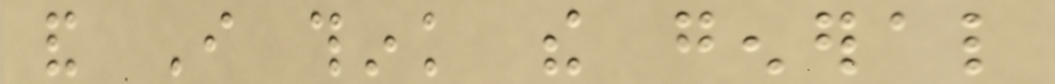and I think the general
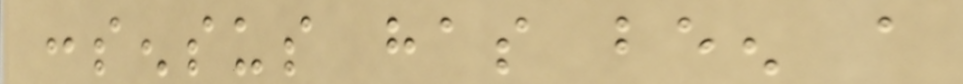consensus has been a
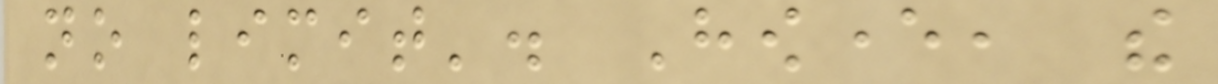no limit'. However, the
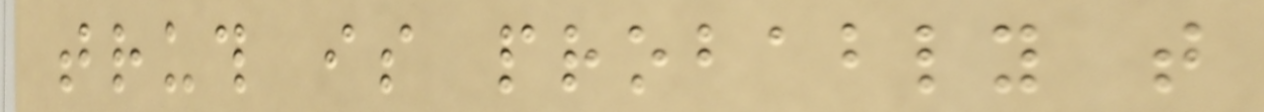truth is probably that
